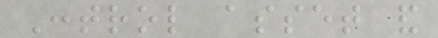Control asset and
